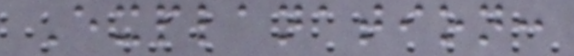Explanation:
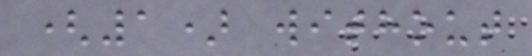(1) without
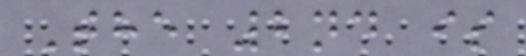The 2nd is
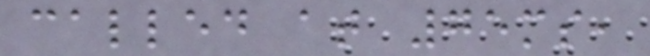called at 75ms,
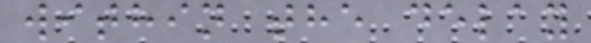within the delay
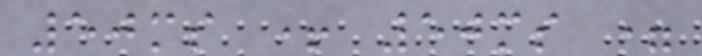50ms + 50ms =
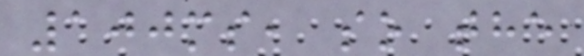100ms, so the
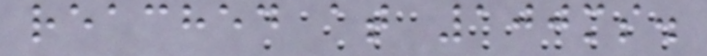reached at 100ms.
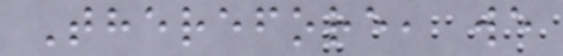Therefore, we
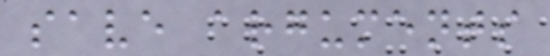save arguments
